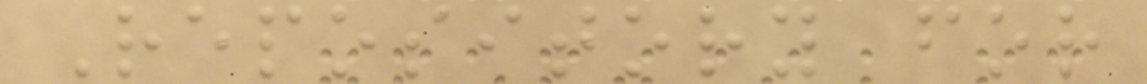Repository for
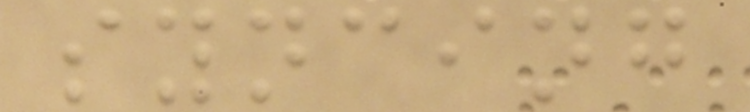syncing
